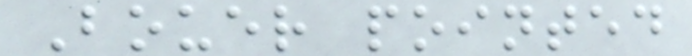Bouer pointed
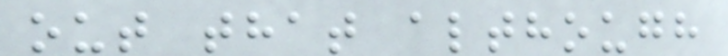out that although
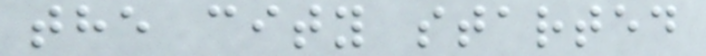the city started
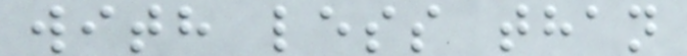with less than
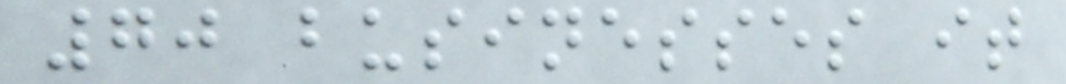70 businesses it
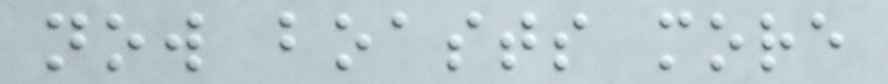now boasts more
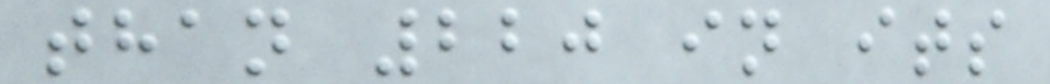than 220 in its
